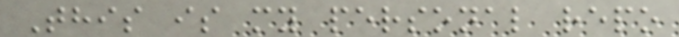This is my personal repo
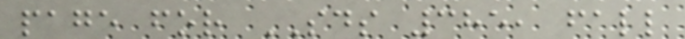page for SDS 385, fall
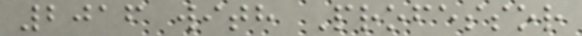2016 with Professor
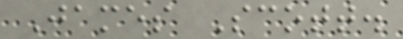James Scott.
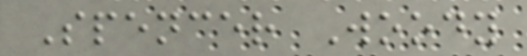Spencer Woody
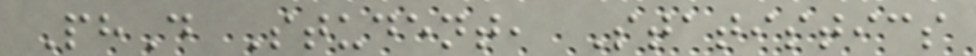PhD Student, Statistics
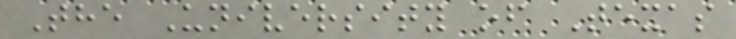The University of Texas
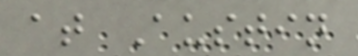at Austin
